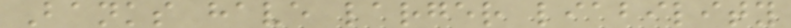Banks have larger liability
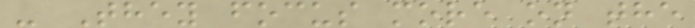- They focus more on the
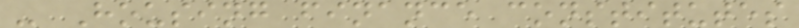- Housing finance constitutes
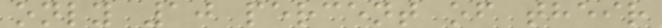only 10 percent of their
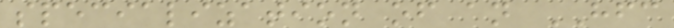specialization of an HFC
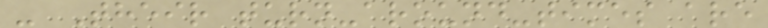- Their turn-around-times are
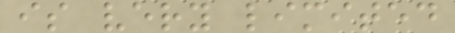is very limited
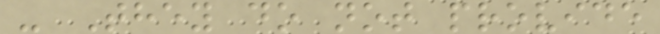- They do not provide
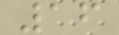16
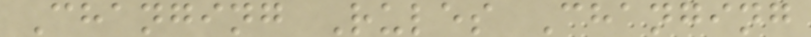Changing Rules Changing
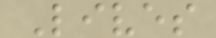Lives
